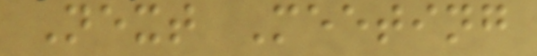Next Meeting
